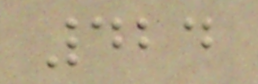424
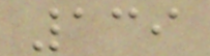139
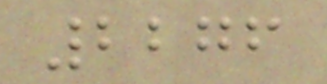2276
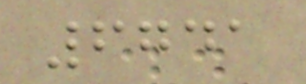6741
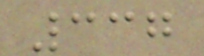337
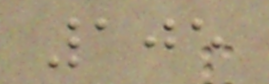105
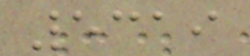5319
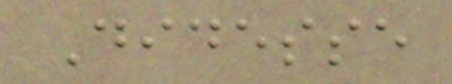Didesse
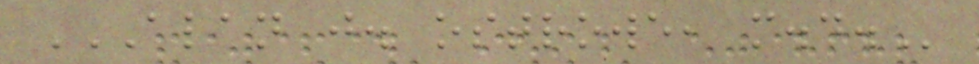ALAN J. OSTROWE, M.D.
